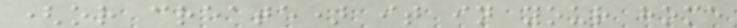(or create) it in your home
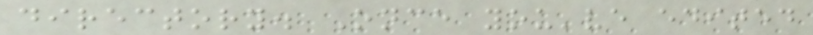directory. Once you've edited
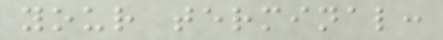your terminal:
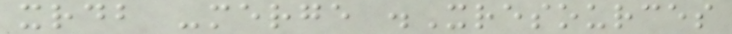xrdb -merge .Xresources
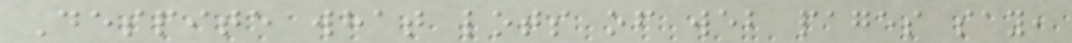Despite what lots of web pages say,
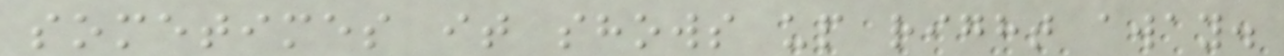sometimes it shows up right away.
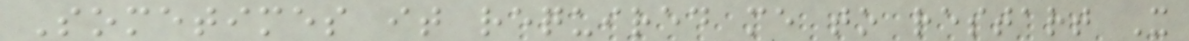Sometimes it required me to restart X
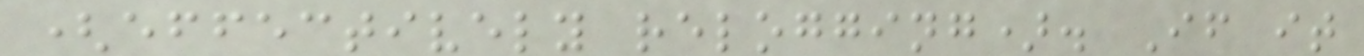(effectively relogging). If it
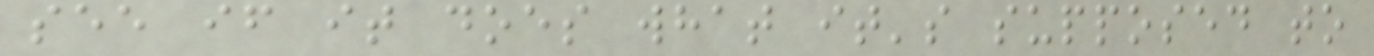see if it does what it's supposed to
